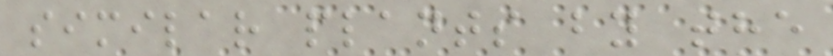similar plants by the
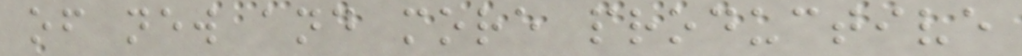of new and more productive
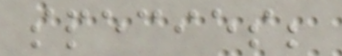species;
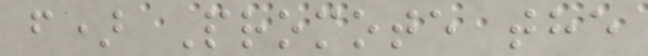f) Promote the
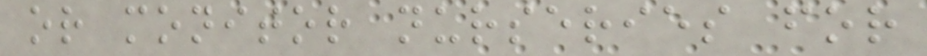or monitor nurseries for
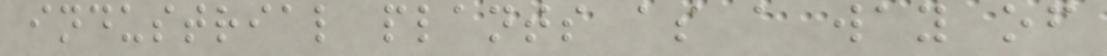industrial plants as a way of
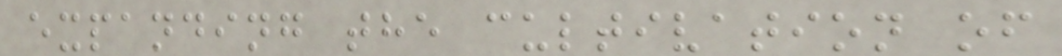expanding the cultivation of
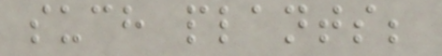such plants;
